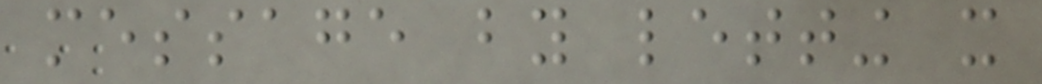message by letting it
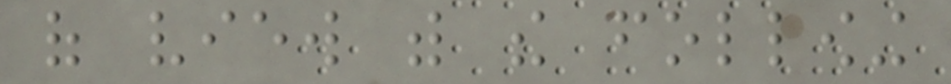of view with the following
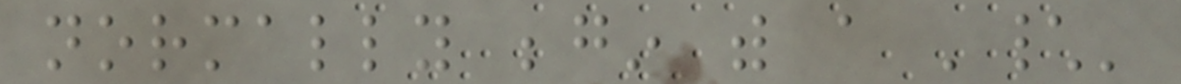normally begin with a '\'
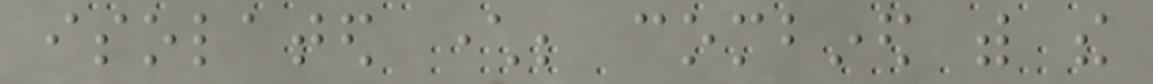isolated character; combined with the
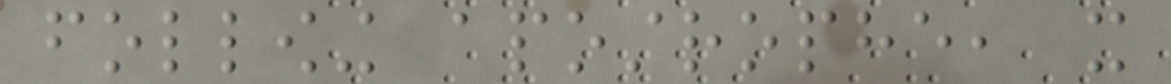following apostrophe, it
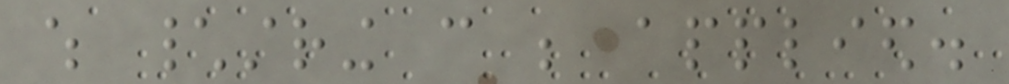which \string can be applied.
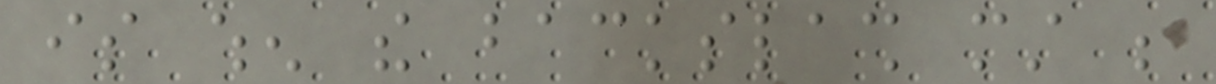is when the backslash must be
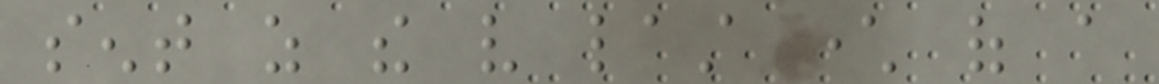sent as the very last character of a
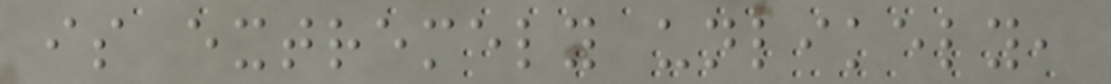is extremely unlikely,
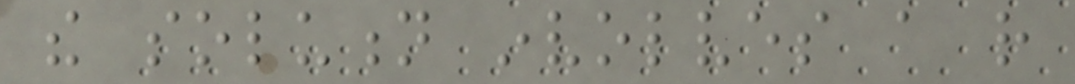the solution involves a rather
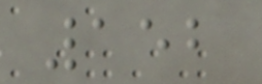152
